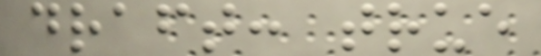draft: true
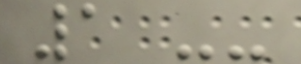1 --
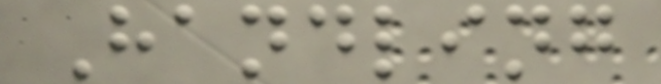Handling
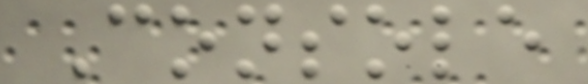Console
